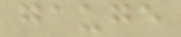gauge
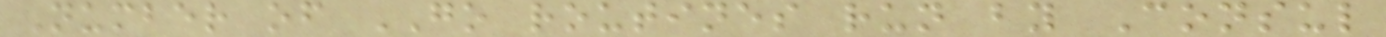Number of GO routines run by Consul
